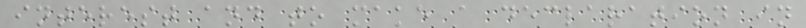interest and to make a declaration in
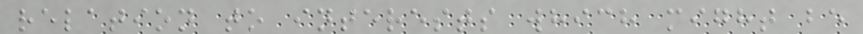relation to interests which might be
